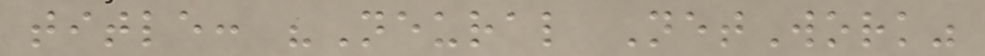title: "Neural NetWork"
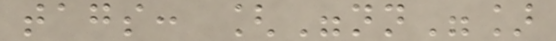tags: ["nn"]
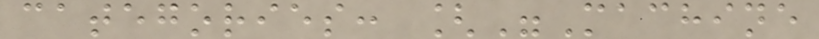categories: ["Machine
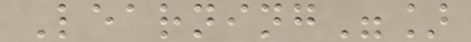Learning"]
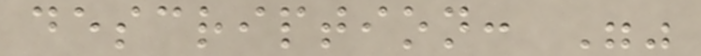description: ""
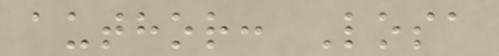author: Losa
